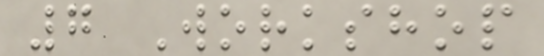7 Workshop
